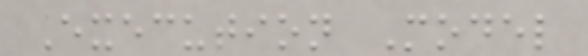Execution Model
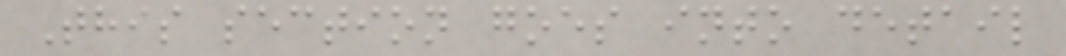This section goes into detail
